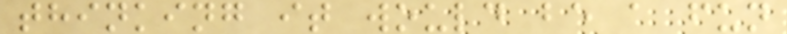thinking it would be a fun
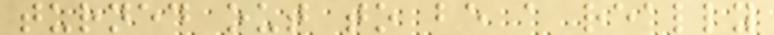turned out to be a really
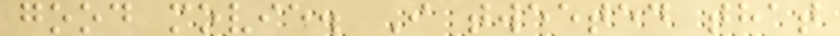good movie. I tweeted that
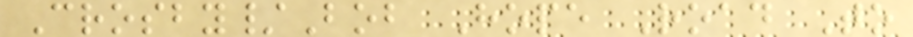Crosby/Bob Hope Road To
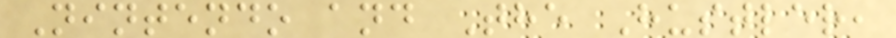Nintendo and The Hustler,
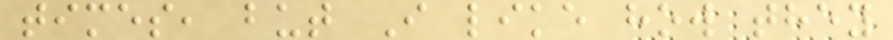times, but I like how they
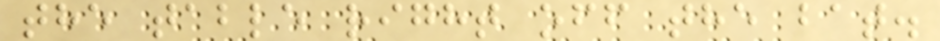the table right off the bat.
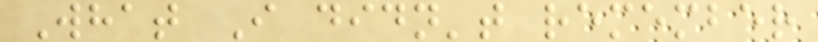What I didn't remember
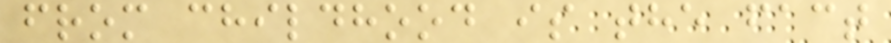from childhood is the fact
